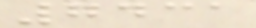7431
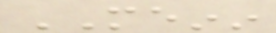MEININ
